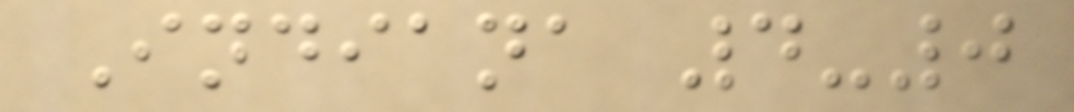Indiana 4-0
